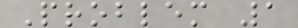Problem 1
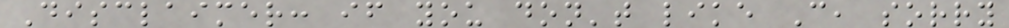Disclaimer: if you don't like C, sorry
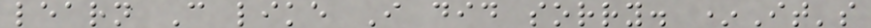learn C like I did sorry. *It's
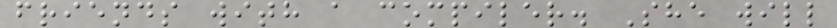friends with a compiler. She will
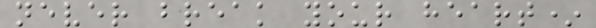never break your heart*
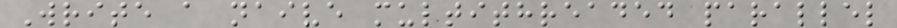Write a naive multithreaded parallel
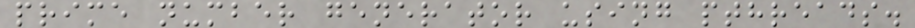prime number generator using pthreads.
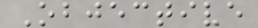Objective
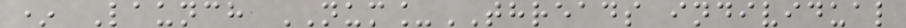* Launch NUM_THREADS individual
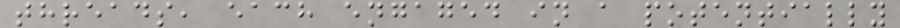threads, each engaged in a potentially
